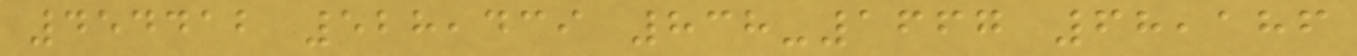454412 528,439 838-1667 68,186
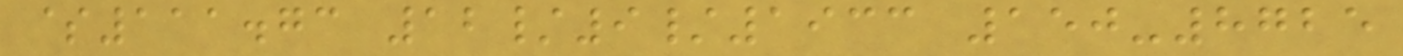$111.73 12/9/1933 150-8725
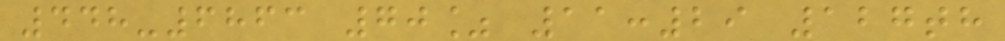448-6863 70% 11:29 127th
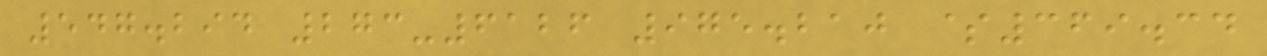547.294 273-6126 975.210 $369.34
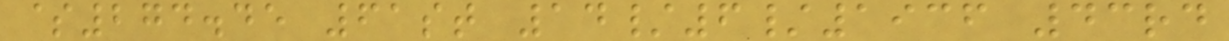$274.45 61st 14/6/1936 43rd
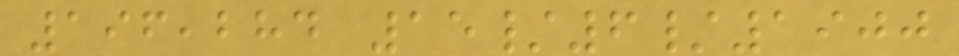196,284 15/6/1900
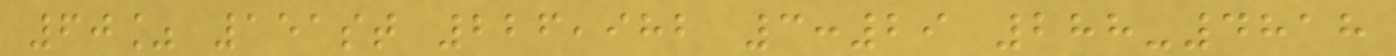60% 151st 226,982 3:29 288-4818
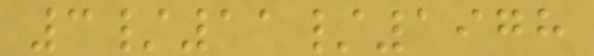3/11/1978
